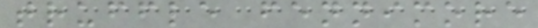truffle fennimore
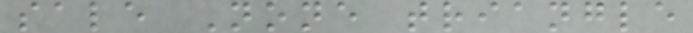sale None triangle
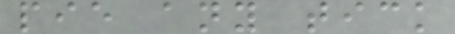pie any tick
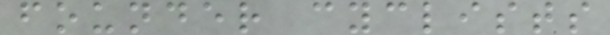founder cyclists
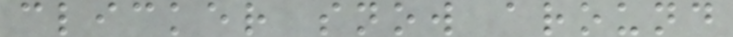clicker snow around
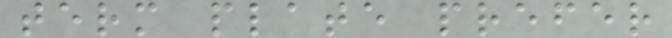term plate prefer
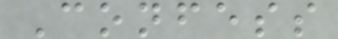Confess
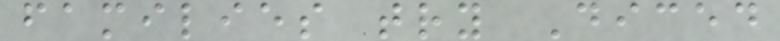families try Diced
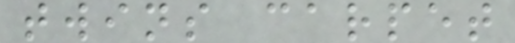twins carpet
